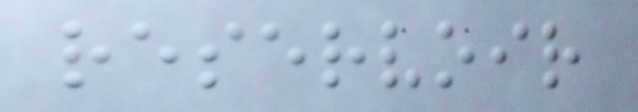reservoir
